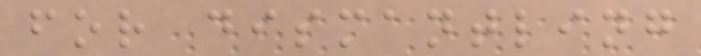for dismantling
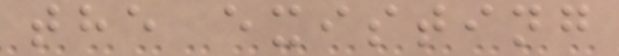the existing
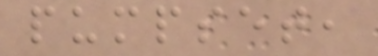pumpset,
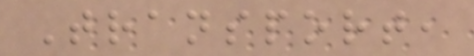Transport,
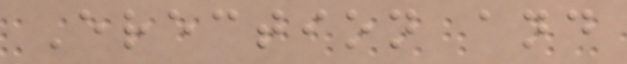Erection and
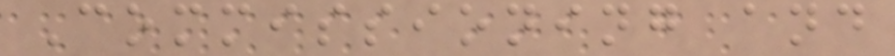Commissioning and
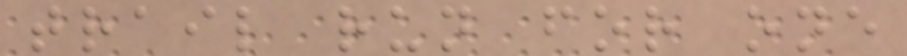trail run for one
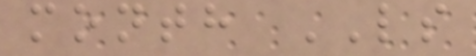month LS
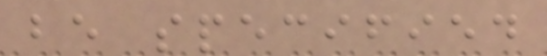be specified
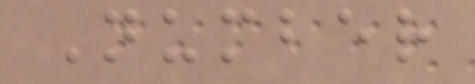Number
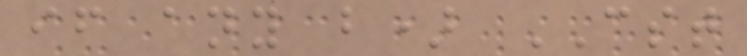if any b) CST
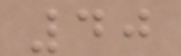40
